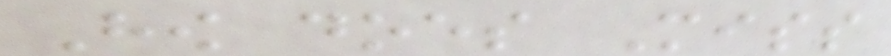How does Miss
